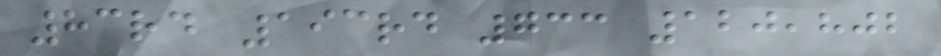83rd 193rd 733 120,802
